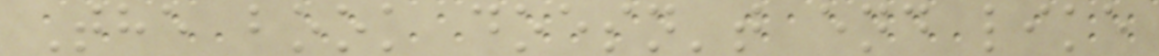The book doesn't end like
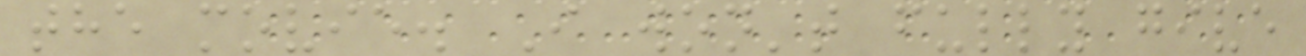the movie. I won't fully give
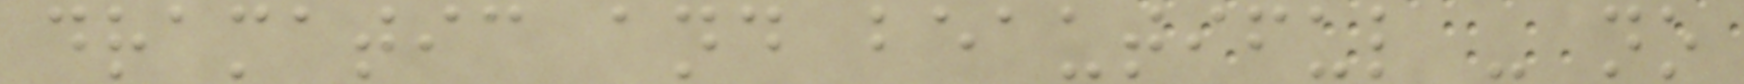dramatic and beautiful - no
